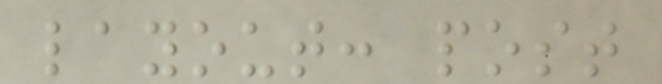layout: post
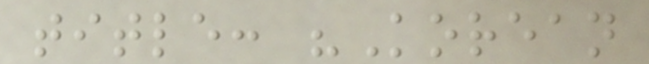title: "Korean
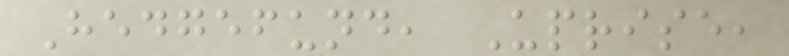Hedgefund, Uprise,
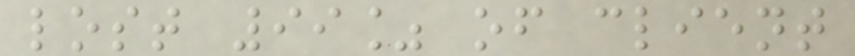lost 99% of client
